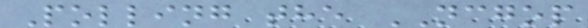Polling the NCGOP
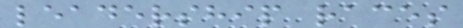leadership races
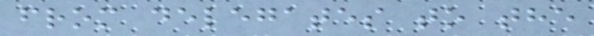from delegates to the
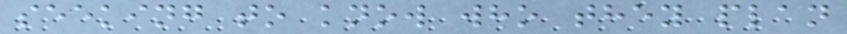seeking to know who they plan
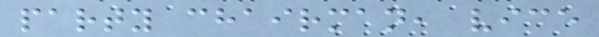party chairman, vice
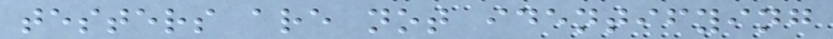testers are not identifying
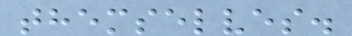themselves.
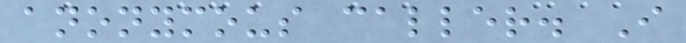anonymous caller. I
